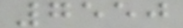7550
